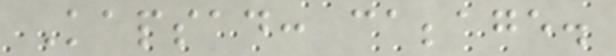Kapsad: cabbage.
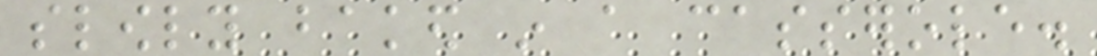slowly baked in a casserole.
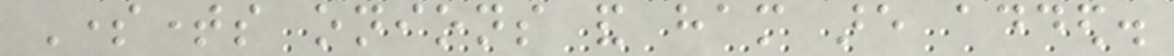Sometimes onions and ham are added.
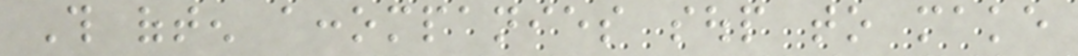This often accompanies soup to make
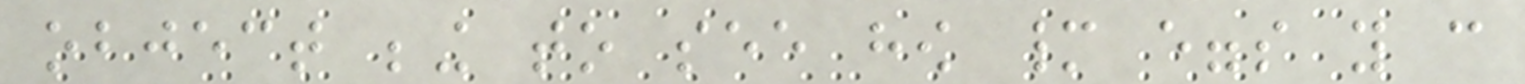object being to see how many eggs you can
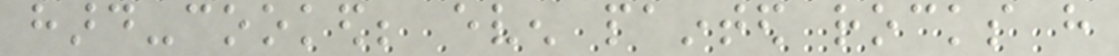hard-cooked; even painted rocks have
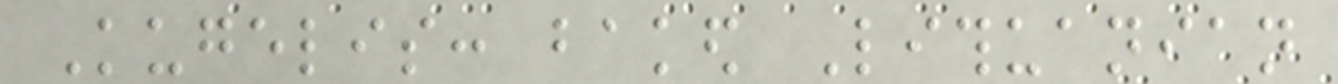Kugelis: baked Lithuanian
